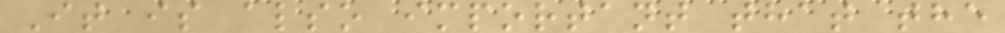It is also important that the
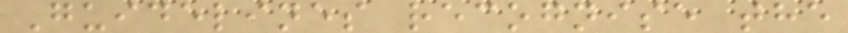Guidelines recognise the
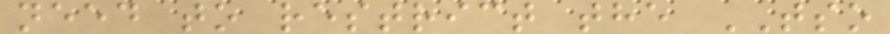need to restrict the TSO
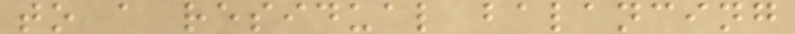to a residual balancing
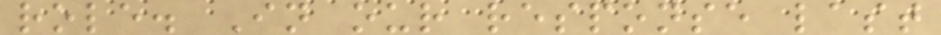role. In our response last
